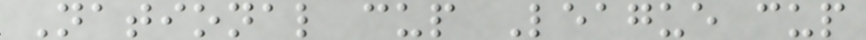National cup League cup
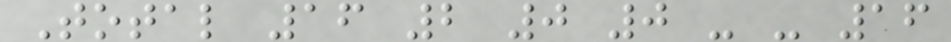Total 16 2 0 0 - - 16
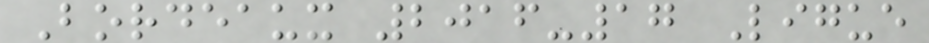Bordeaux 2016-17 Ligue
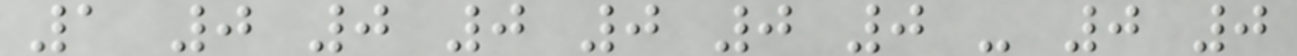1 0 0 0 0 0 0 - 0 0
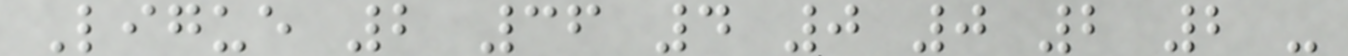Ligue 2 36 4 0 0 2 2 -
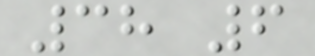38 6
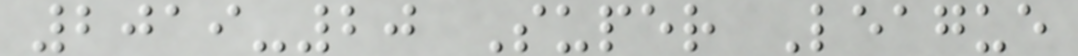2019-20 Super League
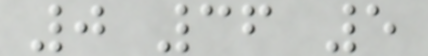0 36 5
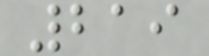219
